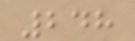248
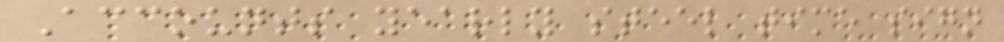Accounts yearly steel time sign
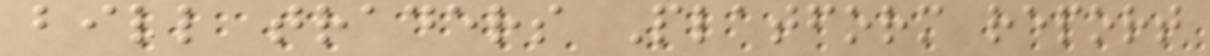bill traders Platform report
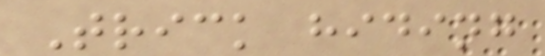Trick hiding
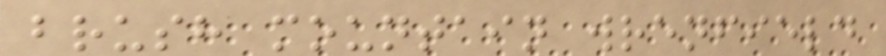brush mountain wrenfield
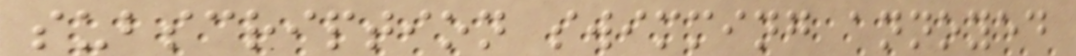subscription swimming annoyed
